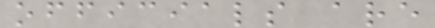officials are
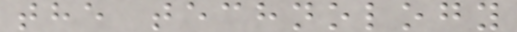the technology
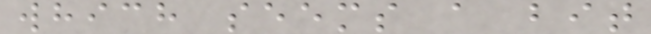which seems a bit
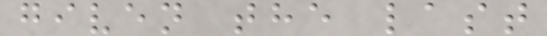given the last
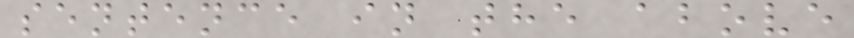sentence in the above
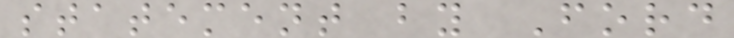statement by Ford
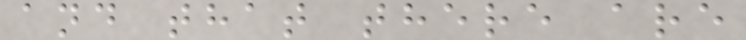and that there are
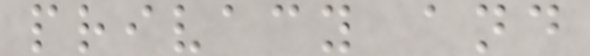privacy and
